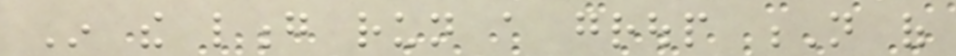In the long run a group N of
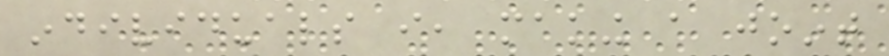individuals i, making a joint
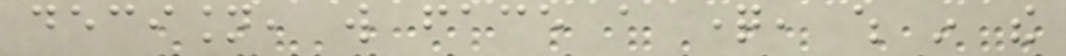decision, will face a question, which in the
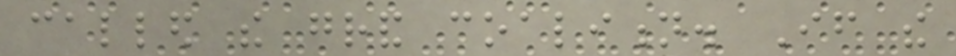called the grand coalition. If the
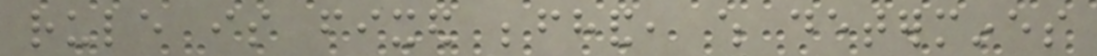rule is fixed beforehand, which determines
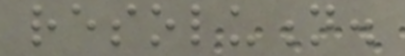resolution.
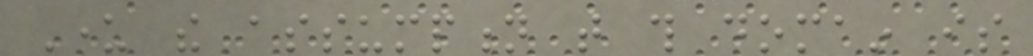Under the assumption that this domain is
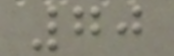70
